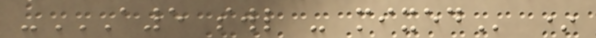-A5 SWL - MIXED *
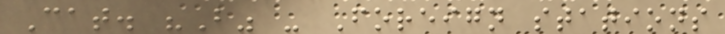Cat. "B" - Foreign stations
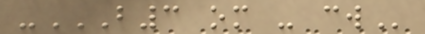-B3 OM - CW
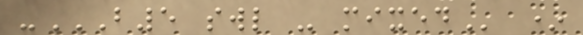-B5 SWL - MIXED *
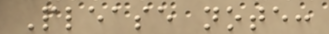Please note:
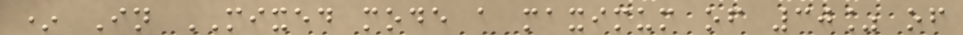* In MIXED mode a maximum of 30% of
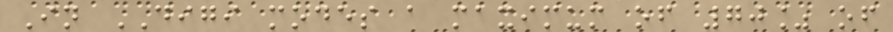In DIGI modes a maximum of 70% of
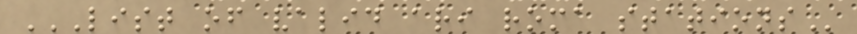LIST OF VALID ARI ROMA STATIONS
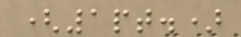(1pt.)
